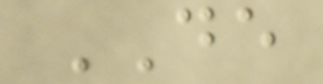DE
